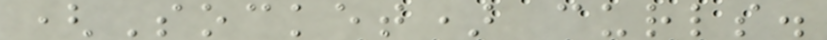(Socket) curls.
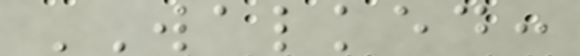WALKED:
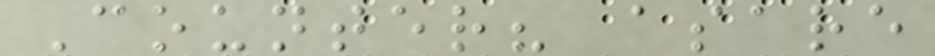Counter? asare
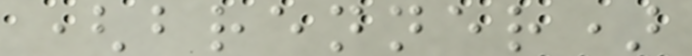(brenner)
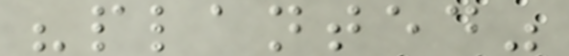"planted"
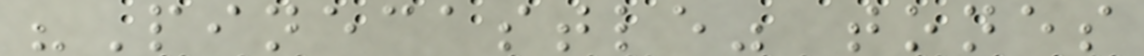"Pinecastle" tones
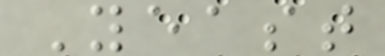Yeast
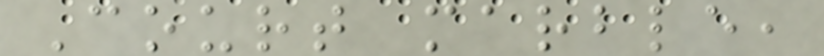Court marble,
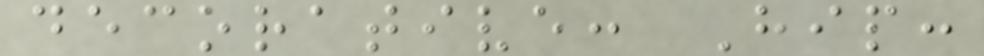decorative: Hip:
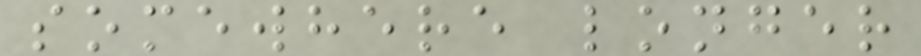somewhere longer
